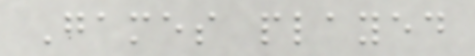Games played
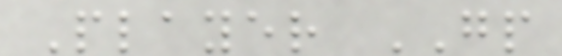Player GP
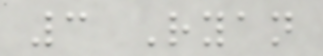3 Ryan
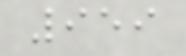959
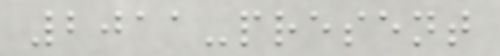2011-present
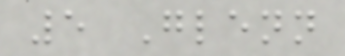5 Glenn
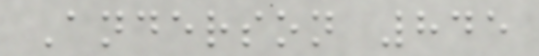Anderson 845
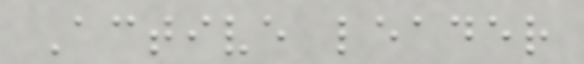Active leader
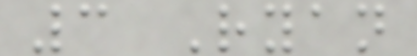3 Ryan
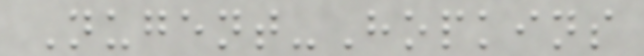Nugent-Hopkins
